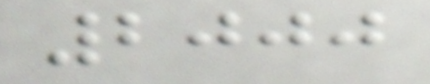2000
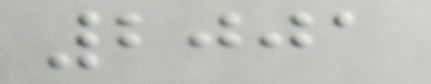2001
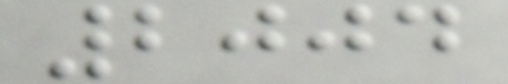2004
